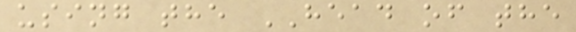using the HEAD of the
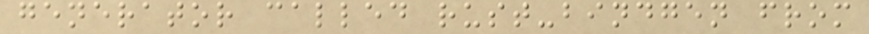generator called rust-bindgen from
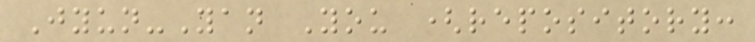Jyun-Yan You (repository:
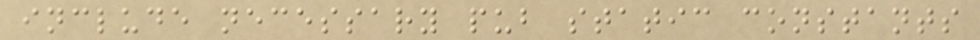include necessary pub static constants
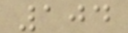104
